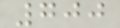700
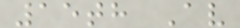15th Av
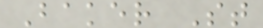Baker St
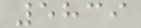5839
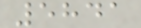5841
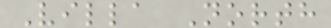Villa North
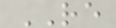RE
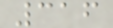316
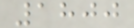1800
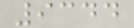9344
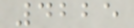4225
